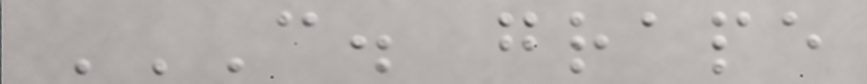C. GRAPE
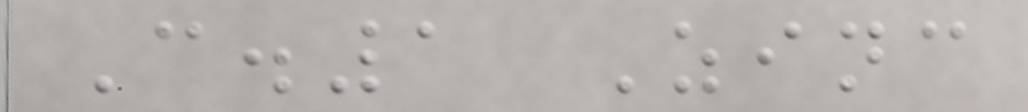C.1 Zinc
